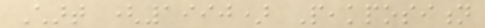Chart (1990) Peakposition
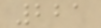221
